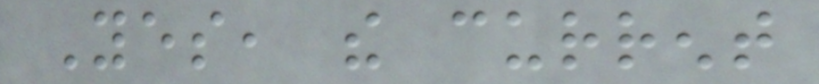Yes, the current
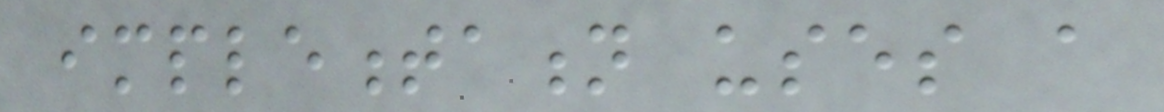implementation uses a
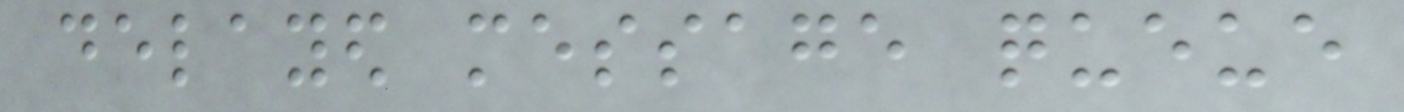delayed message queue
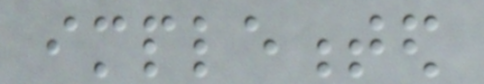implemented
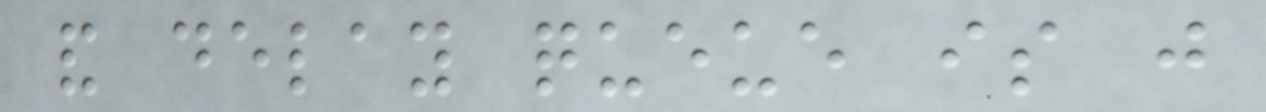and delay queue is just
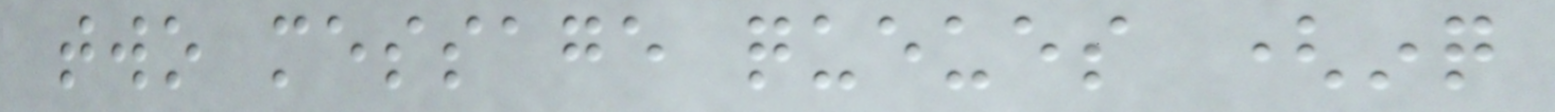two message queues (inq
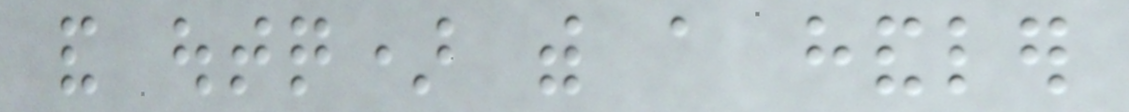and outq) with a handler
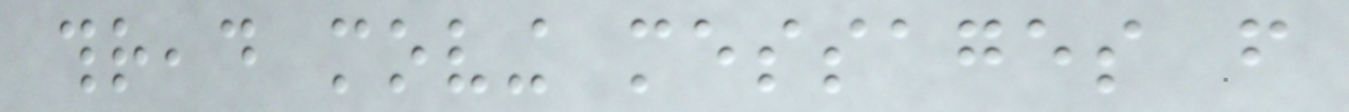thread moving messages from
